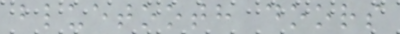bluetooth doors
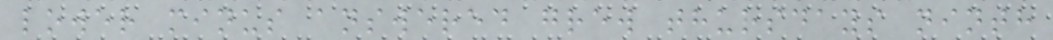lower minus answered grew thursdays ninth
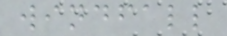windfall
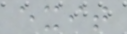exit
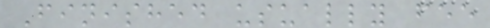Finished usually fee
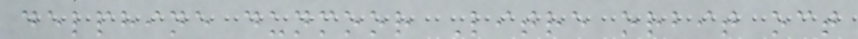delphine dunmoor Litre orbit oct
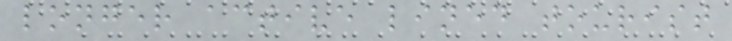longer active lined tourist
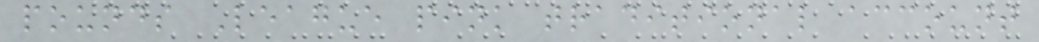pounds League pink traditional account
